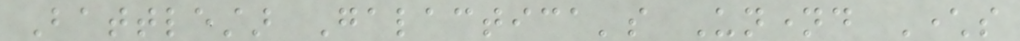Battlestar Galactica's Unnamed Characters
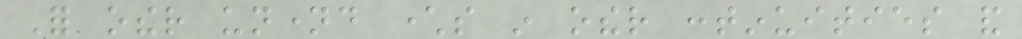For other unnamed characters in other continuities and
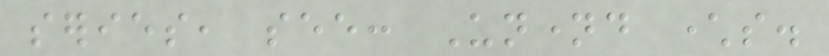series, see: Unnamed characters.
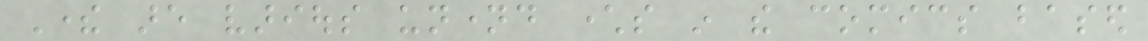There are various unnamed characters in the comics based
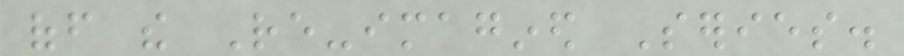off the Re-imagined Series.
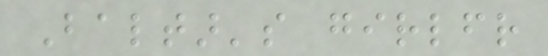Baltar's girlfriend
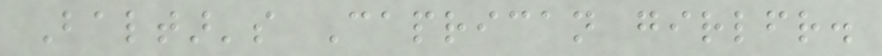Baltar's Caprican girlfriend.
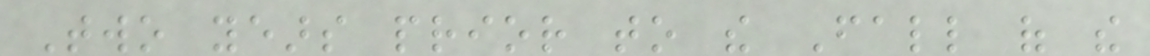Two years prior to the Fall of the
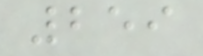259
